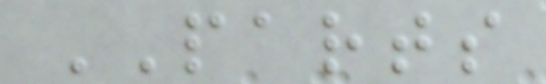PARTS
